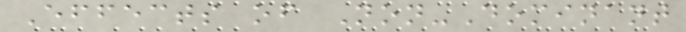Effects of Non-Dominant
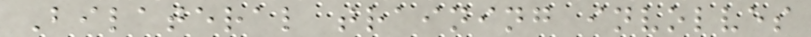Bilateral training involves
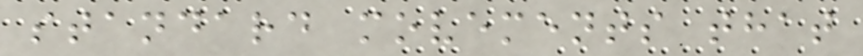standard movements that
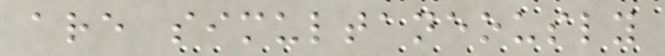are simultaneously
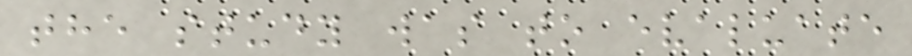the study was to evaluate
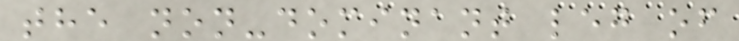the non-dominant leg of
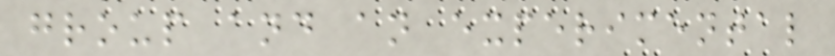group and an experimental
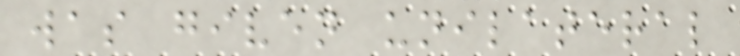was given unilateral
